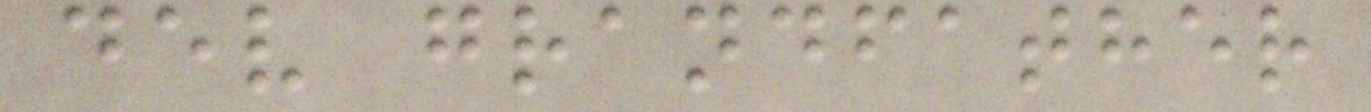dev grandfather
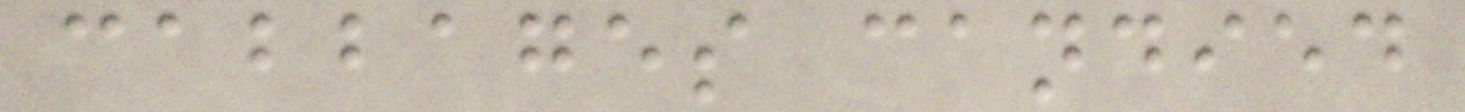cabbages candied
